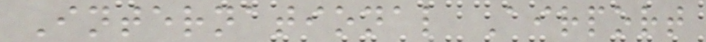International Airport
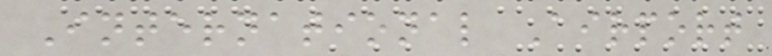International Airport
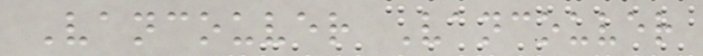Vancouver Vancouver
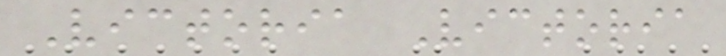Victoria Victoria
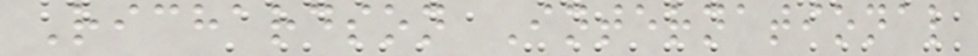Richardson International
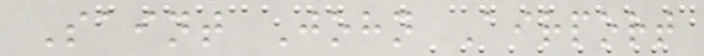Saint John Airport
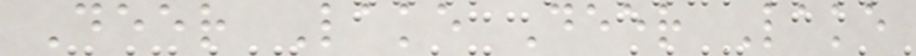Deer Lake Deer Lake
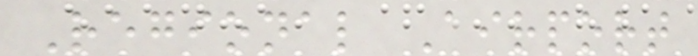Regional Airport
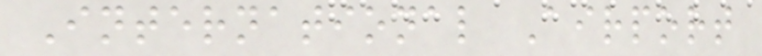International Airport
